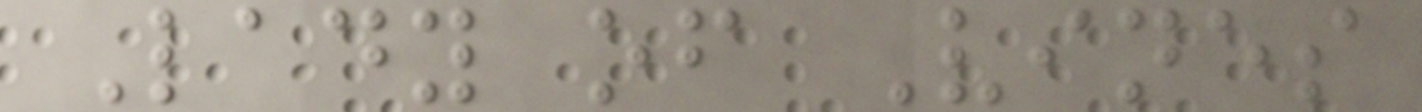Lady of Vines
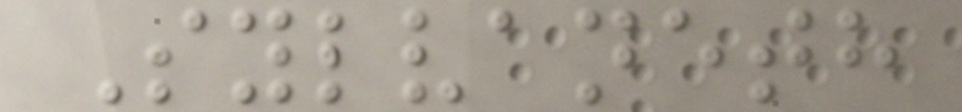Sylvaneth
